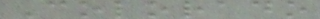Colorado
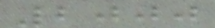2000
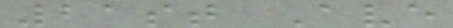21st Ave
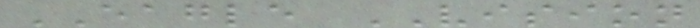EAGLE VISION
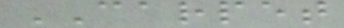CARPET
